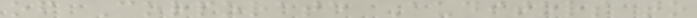of Corporate Auditors to
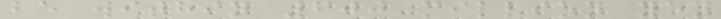be within 600 million yen
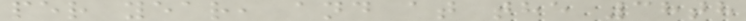per year, and at the 38th
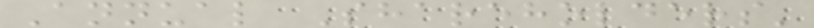Annual Shareholders'
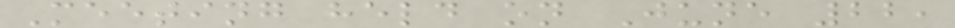Meeting held on June 22,
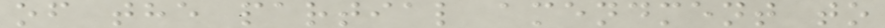of the partial amendment to
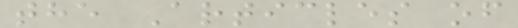the Articles of
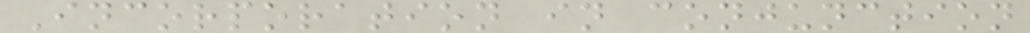Incorporation in conjunction
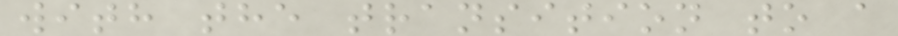with the transition to a
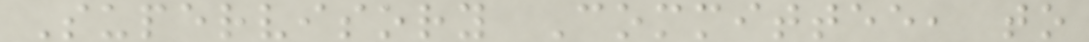Supervisory Committee, to
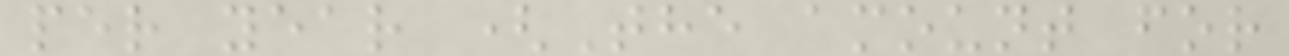per year (The amount for
